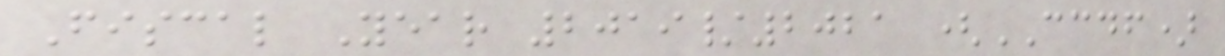Fiscal Year 2019/2021 (CCDF)
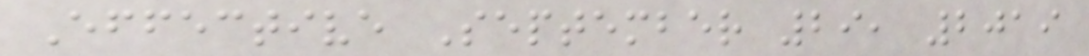Effective September 29, 2019
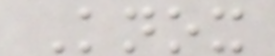Knox
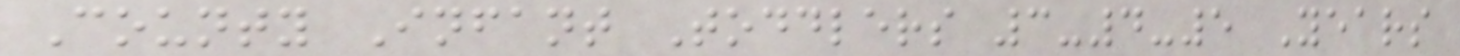County Infant Toddlers 3-4-5 Years
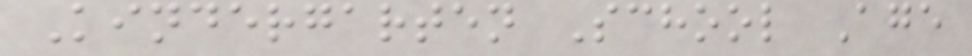Kindergarten School Age
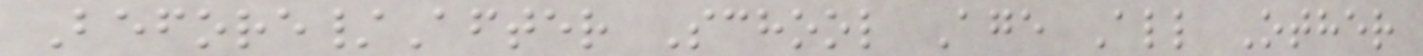Before/After School Age All Other
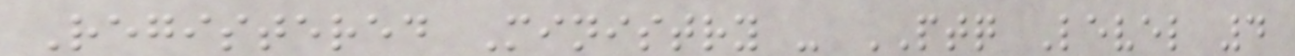Registered Ministry - PTQ Level 4
